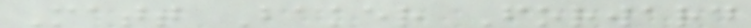Matt Baker Forward
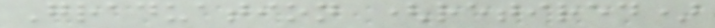Graduation (retired)
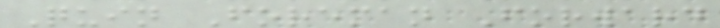Quin Foreman Forward
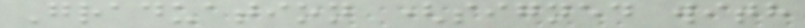Graduation (signed with
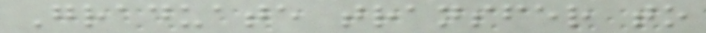Graduate transfer to
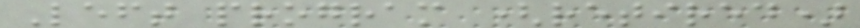Left program (retired)
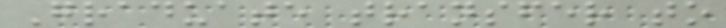Graduate transfer to
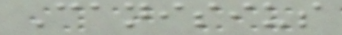Canisius
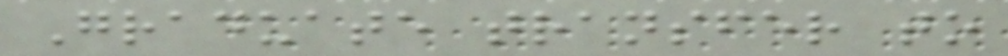Graduate transfer to
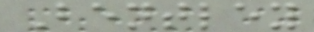Bentley
